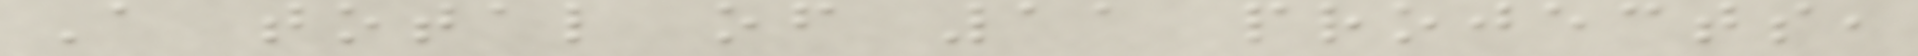A total of 11 projects,
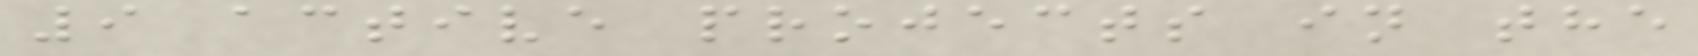9 active projects in the
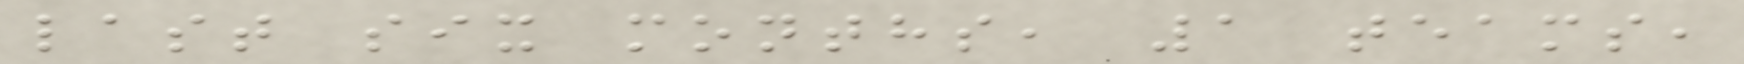last six months, 1 teams,
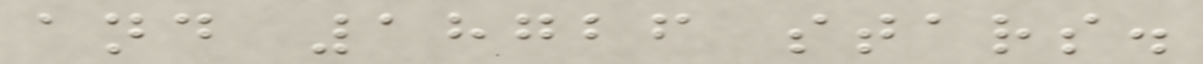and 18726 stars.
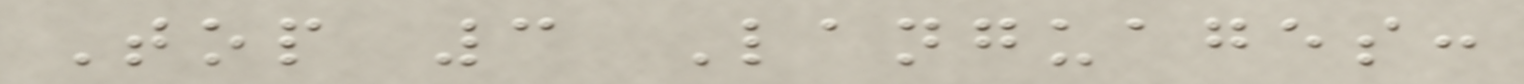Top 3 Languages:
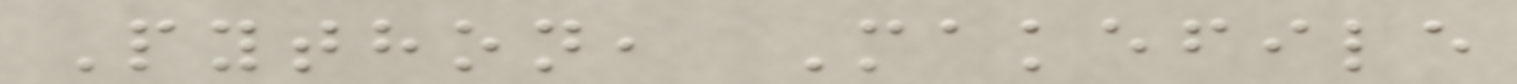Python, Makefile
